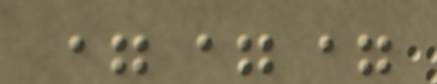===
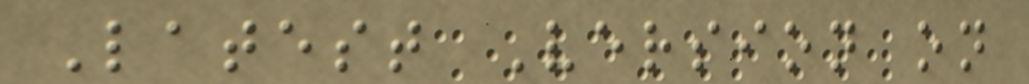Latest Version on
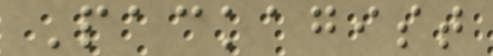Packagist
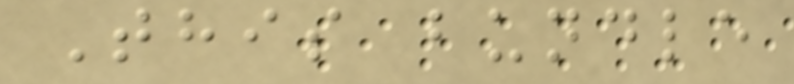This bundle
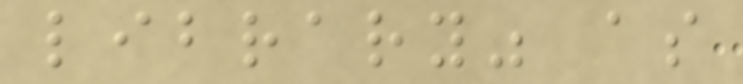library" as
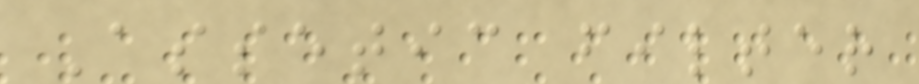Assetic filter
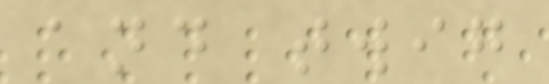and twig
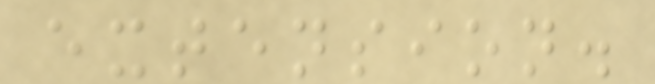extension.
